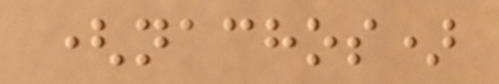(nachos)
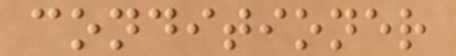conditioner
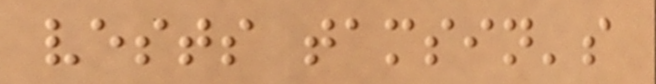vests tamsin's
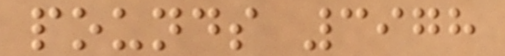pounds 3978
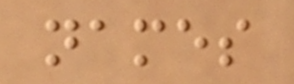names
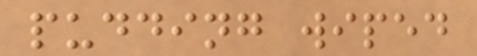pudding wiped
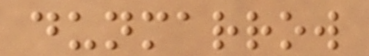dunmarrow
